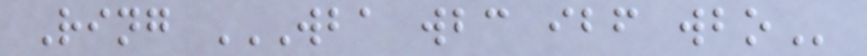Ring WBA WBC IBF WBO
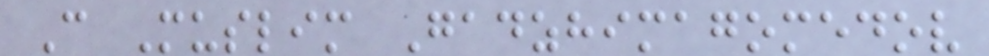C Muslim Gadzhimagomedov
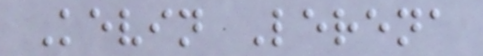Kevin Lerena
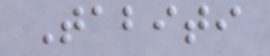Tabiti
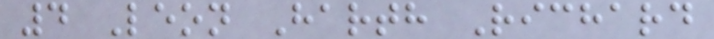4 Leon Harth Richard
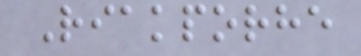Riakporhe
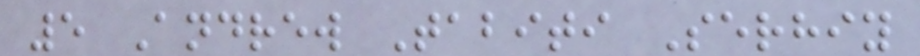5 Andrew Tabiti Serhiy
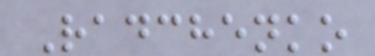Radchenko
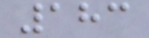183
